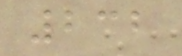232
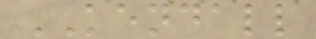KENDALL
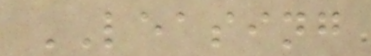LEASING
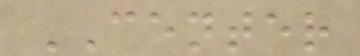CENTER
